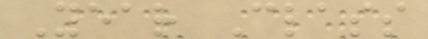Year Class
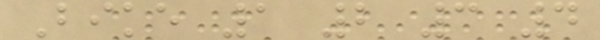Bike 1 2 3 4
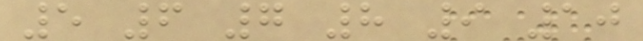5 6 7 8 9 10
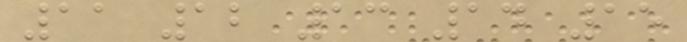11 12 13 14 15
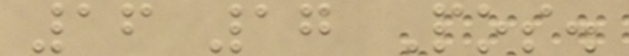16 17 Pos.
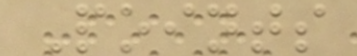Points
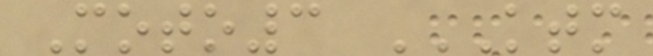Moto3 KTM
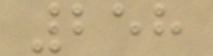258
